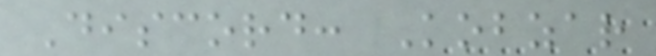Discord: Kobzar
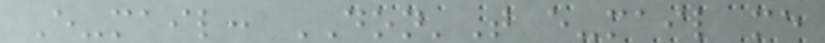E-mail: DON'T e-mail me
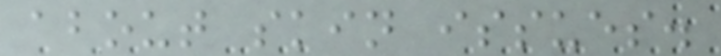about skin issues.
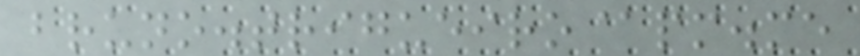bruno.trigueiro@pm.me
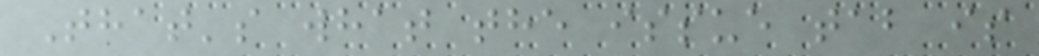That's what the issue tab is
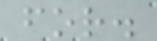for.
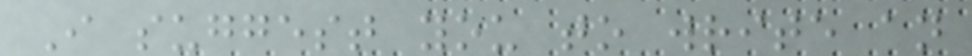I suggest you to write an
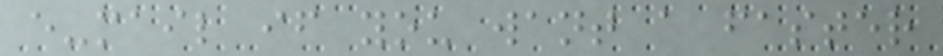e-mail if you want a faster
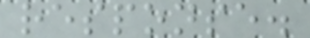response.
